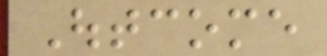Outcome
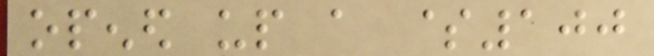opened up a $100
